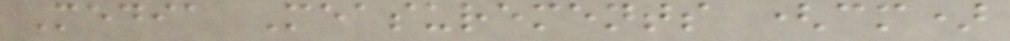Media Measurements (cm)
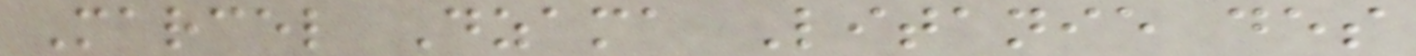Marcel Dzama Litanie des
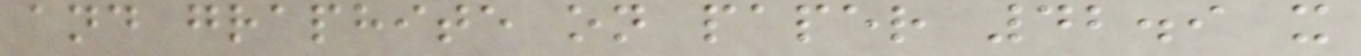and graphite on paper 42.9 x
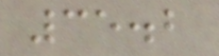35.2
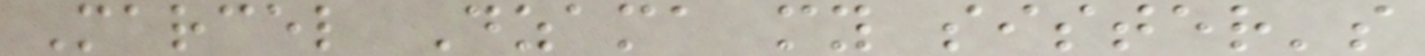Marcel Dzama my sister's
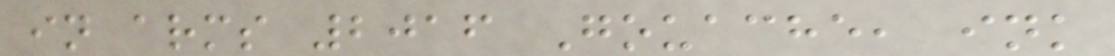in arms 2016 Gouache, ink
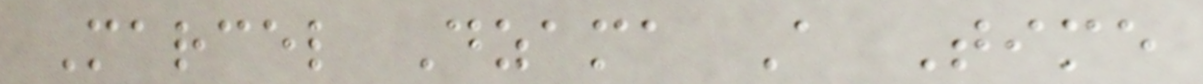Marcel Dzama A Time
